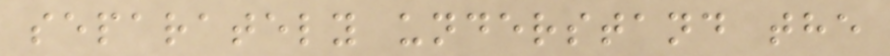separately understand the
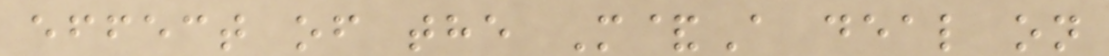effect of the M&A deal on
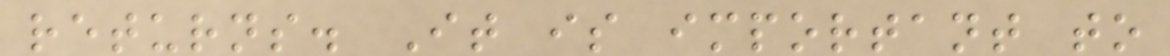returns. It is important to
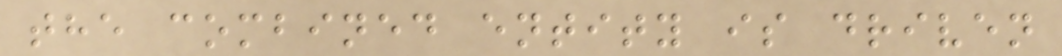the combined entity is driven
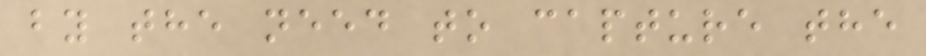by the need to capture the
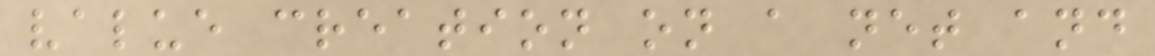value creation on a net and
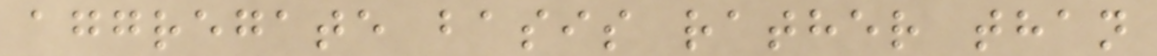aggregate basis rather than
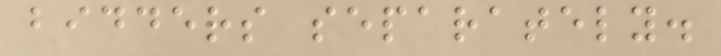bidders separately.
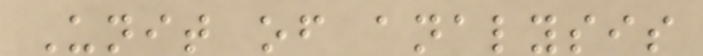Unit of analysis
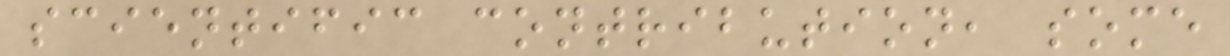scientific contribution, some
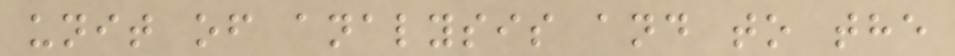unit of analysis and to the
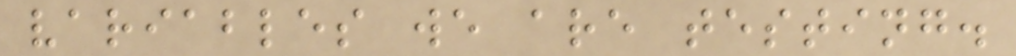variables we are testing.
